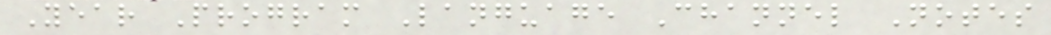Year Program Language Channel Notes
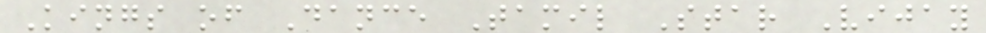Kings of Dance Tamil Star Vijay
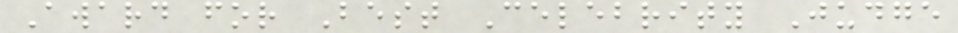Award for Best Celebrity Judge
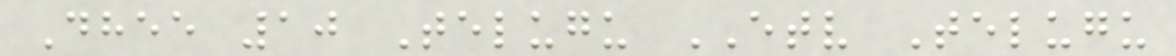Dhee 10 Telugu ETV Telugu
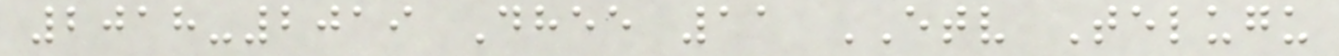2018-2019 Dhee 11 ETV Telugu
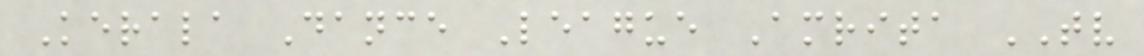Kerala Dance League Amrita TV
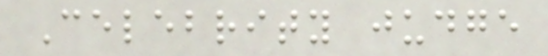Celebrity judge
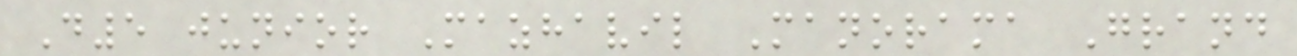D5 junior Mazhavil Manorama Grand
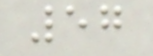57
